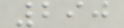290
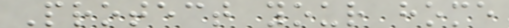Protect your home
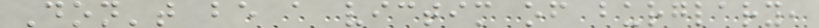Don't be a victim of burglary,
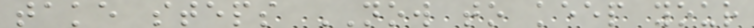take steps NOW to keep your
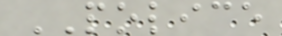POLICE
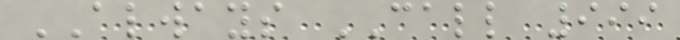ALWAYS CALL 999
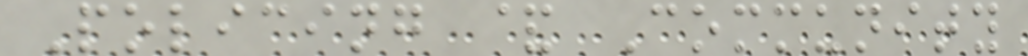Policing & Community
